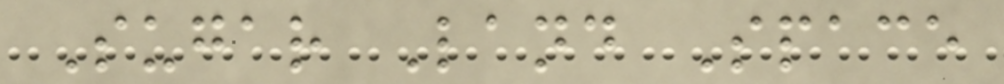Sugar Land Space
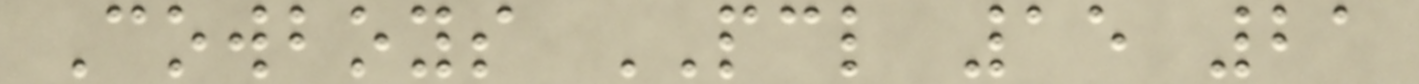Cowboys PCL 15 21
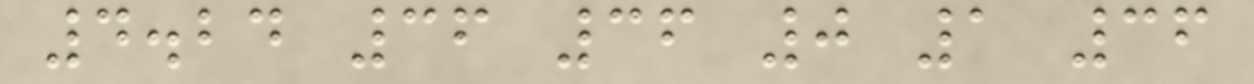4.24 36 36 0 1 36
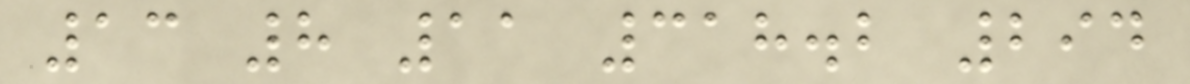13 8 11 318.2 294
